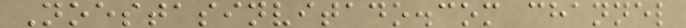Noestasinvitado.com channel
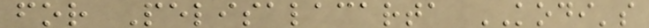for Pelisalacarta KODI's
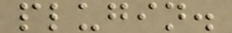plugin.
